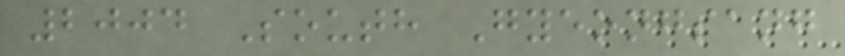2004 South Gyeongsang
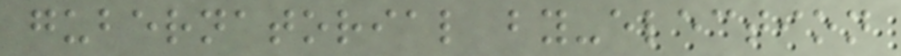gubernatorial by-election
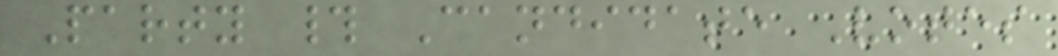Party # Candidate Votes
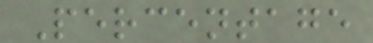Percentage
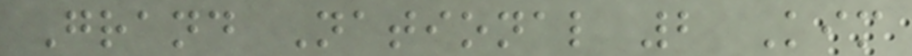Grand National 2 Kim
